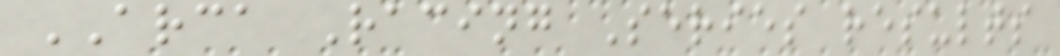ARCA Racing Series results
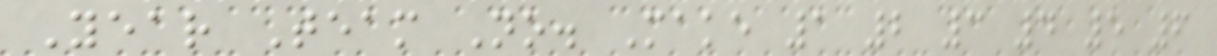Year Team No. Make 1 2 3 4 5 6
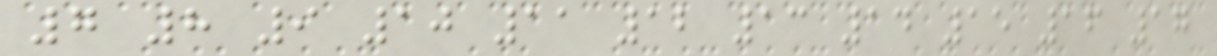7 8 9 10 11 12 13 14 15 16 17
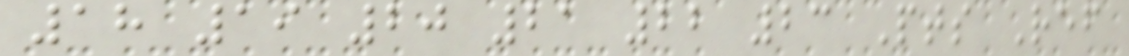18 19 20 21 22 23 Pts Ref
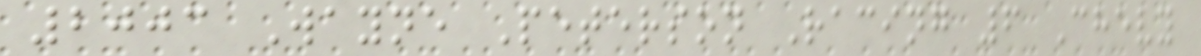2003 Wayne Peterson Racing 6 Chevy
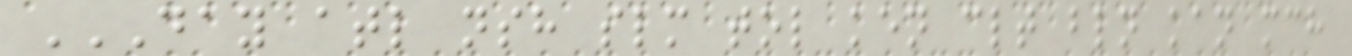DAY ATL NSH SLM TOL KEN CLT BLN KAN MCH
